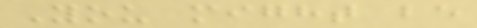You might be
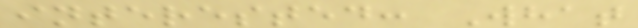interested: What
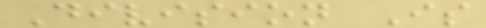Division Is
